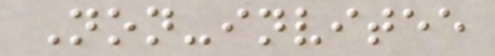Non-invitee
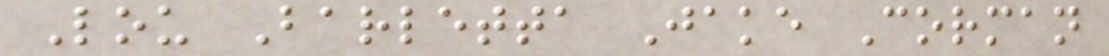Lou Barletta Jake Corman
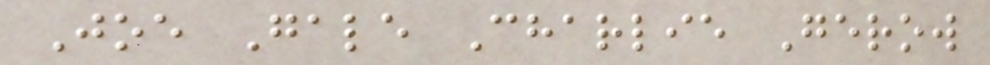Joe Gale Charlie Gerow
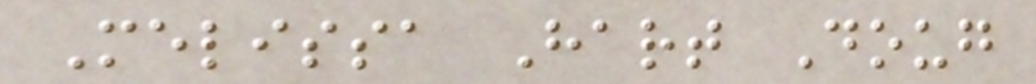Melissa Hart Doug
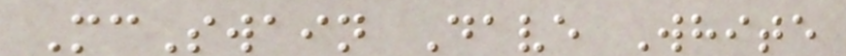McSwain Dave White
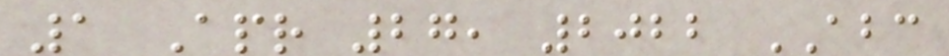1 Apr 27, 2022 ABC
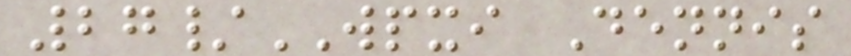27/WPXI Dennis
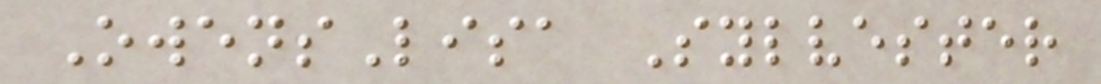OwensLisa Sylvester
